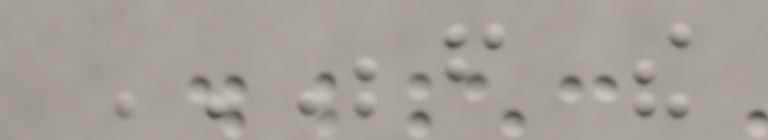BEFORE THE
